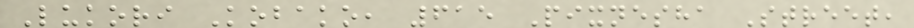Lukori Kobako, 615 Pixnesha Street,
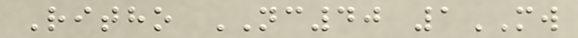Ritho NC40 1MW
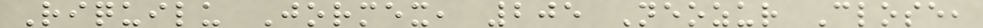Riquilu Jormex, 205 Neozur Close,
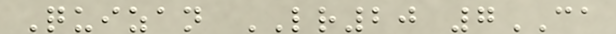Quizan LR20 7CA
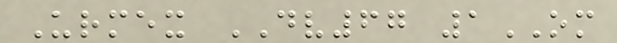Urmex DV67 1OM
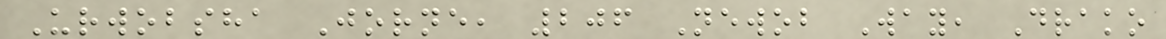Urwobsha Jorne, 206 Newob Way, Drako
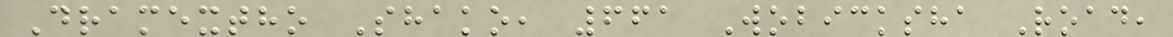Dramextho Shako, 661 Wobicksha Road,
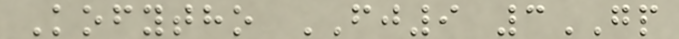Kofytho FJ9 3GP
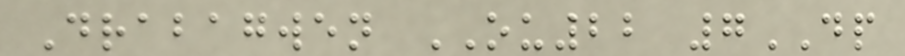Drabagwen OU22 7DP
